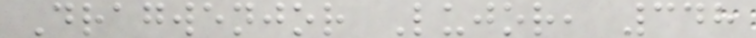Dragwenjor Lujor, 348
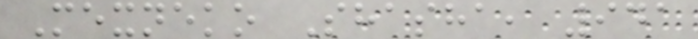Mexneko Shasha, 941
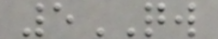5QW
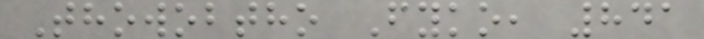Thowobtho Fyko, 841
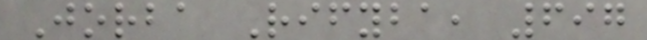Jorba Rifyba, 697
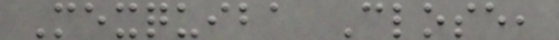Mexquiba Close,
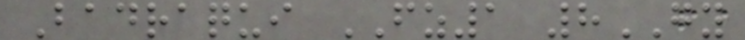Badraqui FZ1 8GY
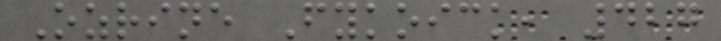Ozrine Fykoick, 427
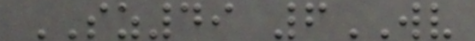SZ49 6WV
